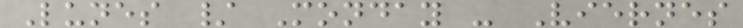Lunes / Monday - Viernes
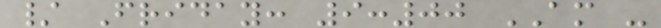/ Friday: 9:00 AM -
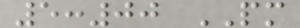5:00 PM
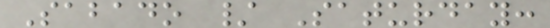Sabado / Saturday:
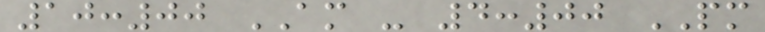10:00 AM - 4:00 PM
